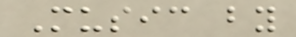Music by
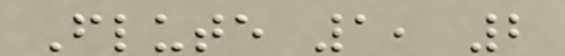Flute 1, 2
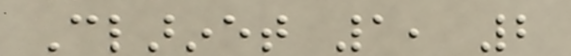Clarinet 1, 2
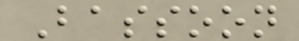Bassoon
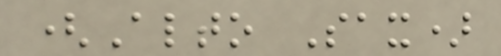(Alto Sax)
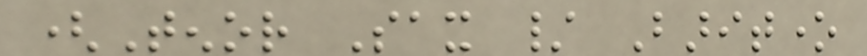(Tenor Sax / Baritone
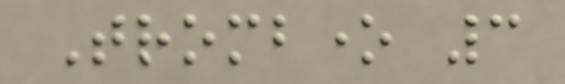Trombone 3
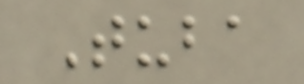Tuba
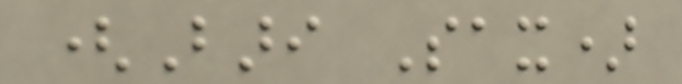(Bari Sax)
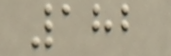182
